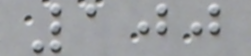100
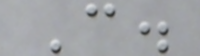C.
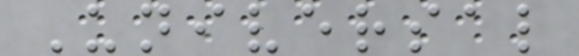Universal
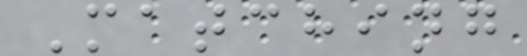Matching
